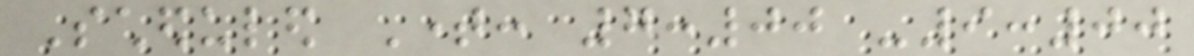Scheduled Time: 7:00 -9:00
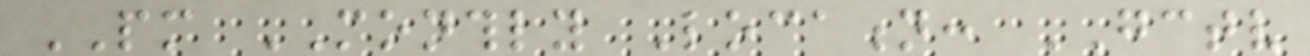PM MONTHLY Location: GCTV
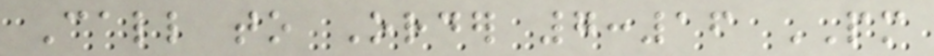Call to Order 7:16 PM
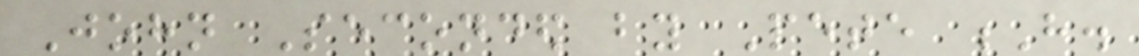John Seconded by Pete H.
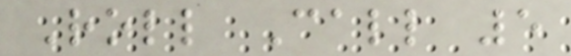Roll Call 5
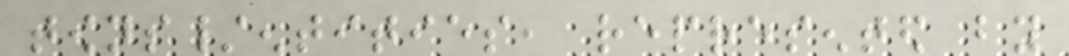towns/entities, represented by
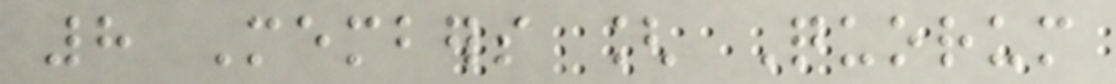8 Members [ Quorum
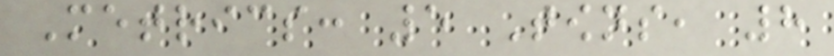Metrics: 5 Towns, 8
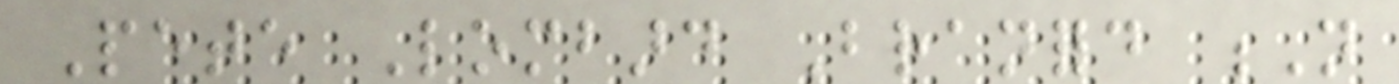Pete Lombard Branford N
